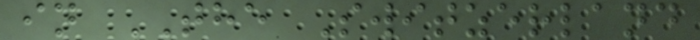in THE Switzerland
